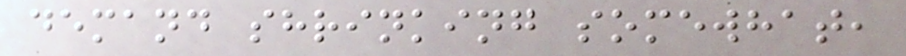demand shrinking somewhat,
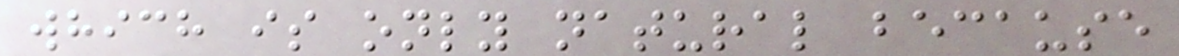which is only natural because
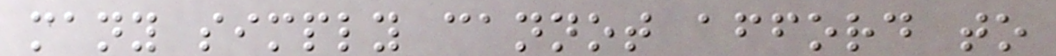many simply cannot afford to
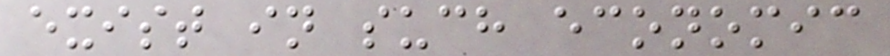exist in such economic
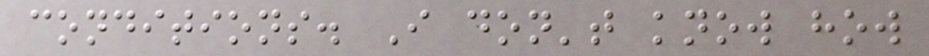conditions. I don't know how
